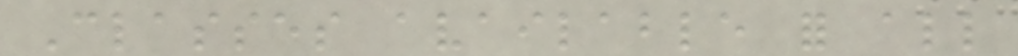Classes available for all
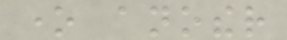one another
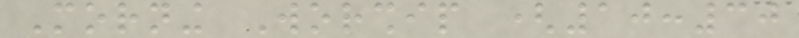Morning Worship (10:30
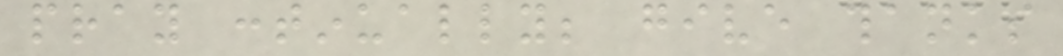pray continually; give thanks
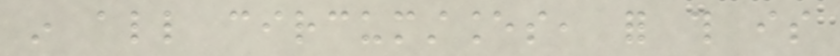in all circumstances, for this is
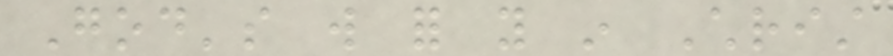God's will for you in Christ
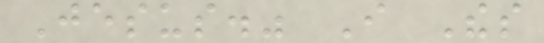Jesus." I Thes
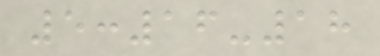5:16-18
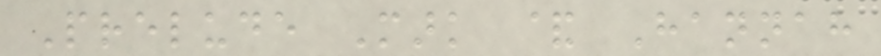Prelude Mark & Hannah
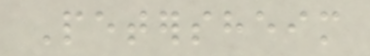Petersheim
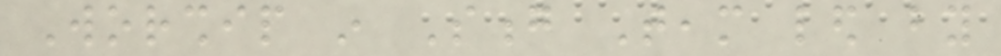Worship in Song Team led by
